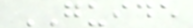GUIDE
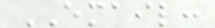EMAIL:
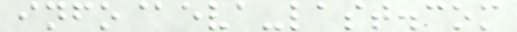info@eva-last.com
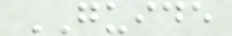GUIDE
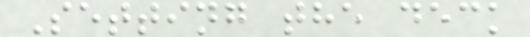Setting the deck
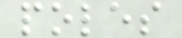poles
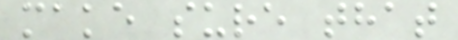make sure that
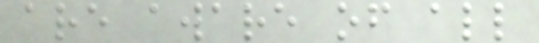are aware of all
